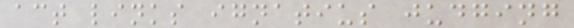act links ignatius judging
